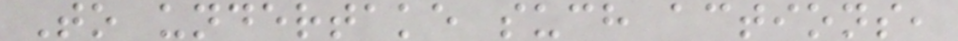To undertake such actions,
